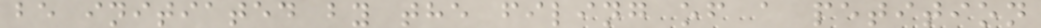be initiated by the filing of a petition
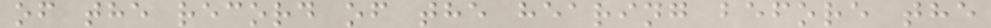of the record of the hearing before the
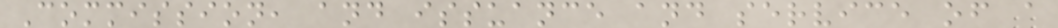Commission, and issuance and service of a
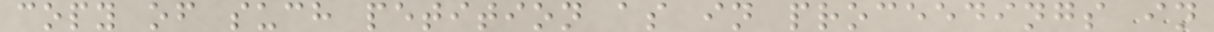copy of such petition as in proceedings in
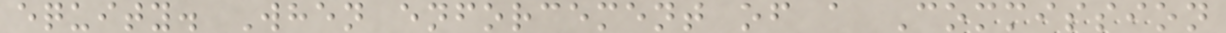equity. When enforcement of a Commission
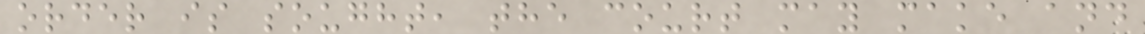order is sought, the court may make and
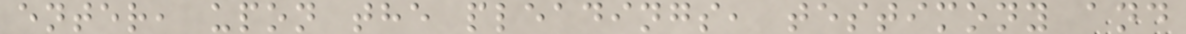enter, upon the pleadings, testimony and
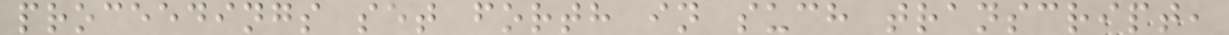proceedings set forth in such transcript,
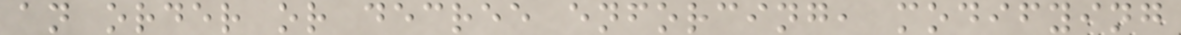an order or decree enforcing, modifying
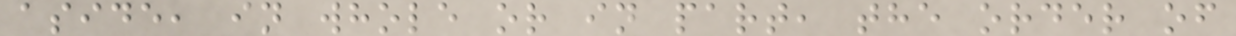aside, in whole or in part, the order of
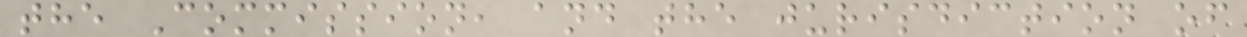the Commission, and the jurisdiction of
